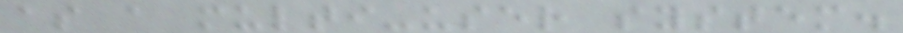as a multi-user system.
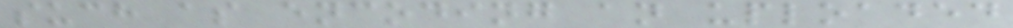such as encoding an uploaded
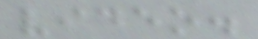video.
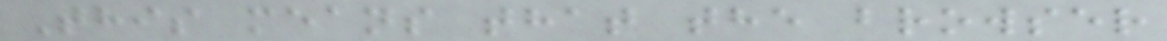This means that the browser
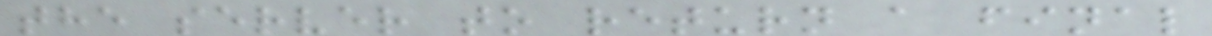the server to return a final
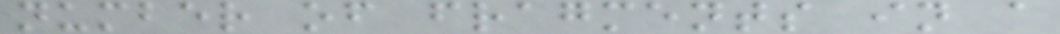number of fragments in a
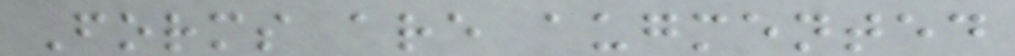Forms are augmented
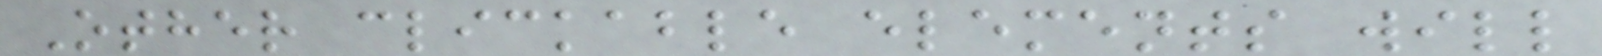Other clickable elements will
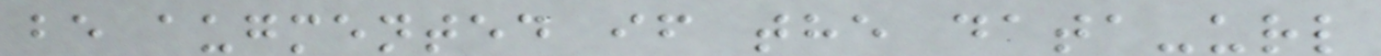be augmented if the data-url
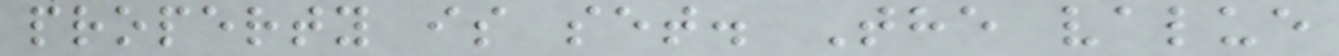property is set. The value
